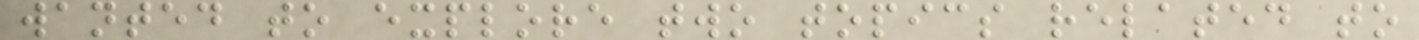wanted to explore two topics related to
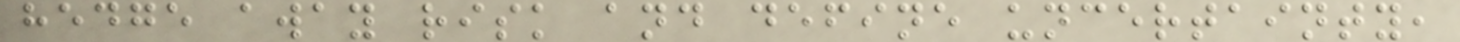hedge away risk and define uncertainty,
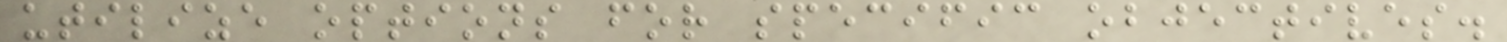utilize options for specific objectives.
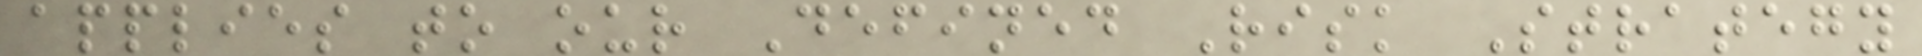applies to our Defined Risk Strategy
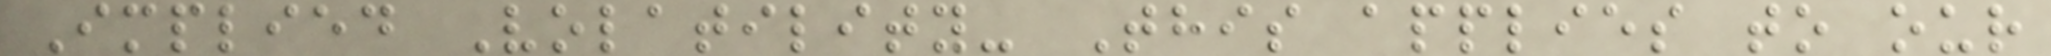Implied Volatility- This applies to our
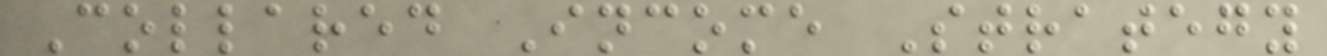Collared Income Strategy
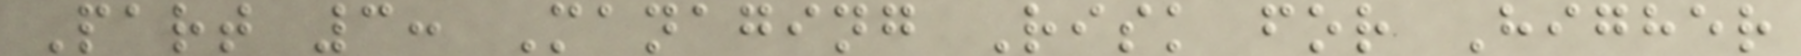Part 3: Managing Risk for Higher
